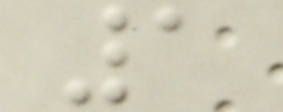1
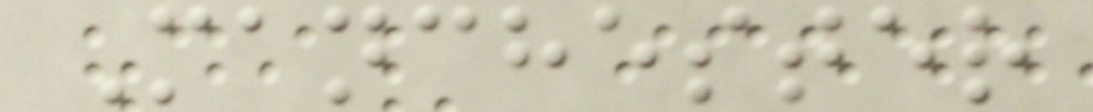Manchester
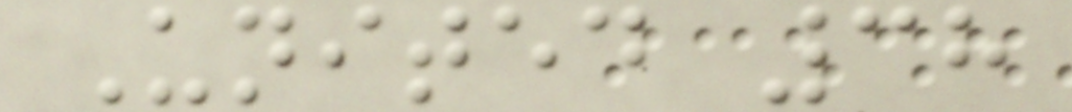United 38
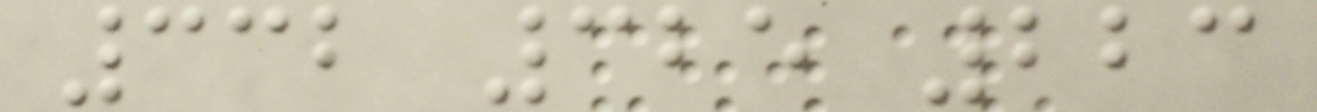332 325 223
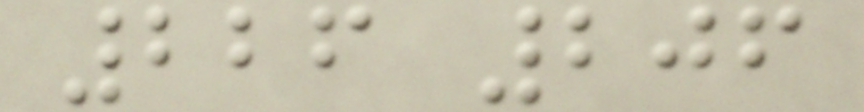226 206
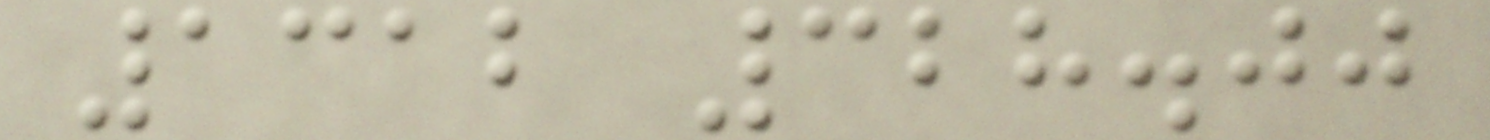1312 328.00
